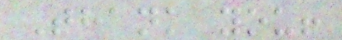Thank you!
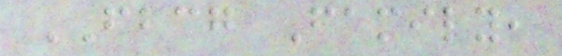FBCG Family,
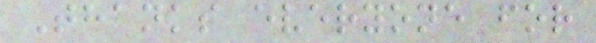Thanks everyone for
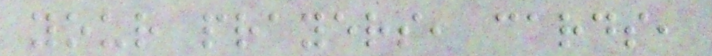your prayers, cards,
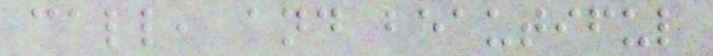call, and beautiful
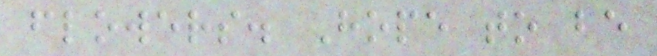flowers. Hope to be
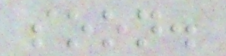soon.
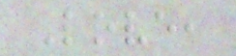Love,
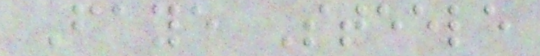Faye Steele
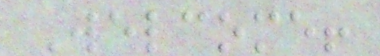Welcome!
